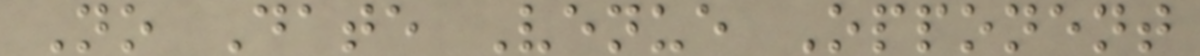No Date Venue Opponent
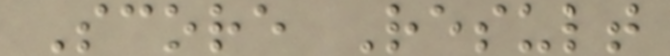Score Result
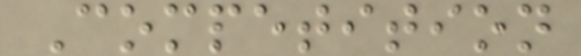Competition
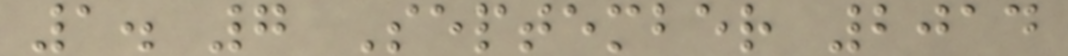1. 7 September 2014
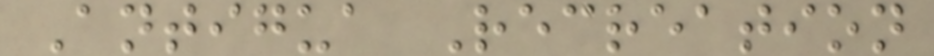Antigua Recreation
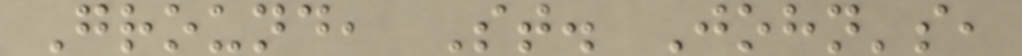Ground, St. John's,
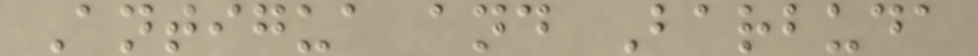Antigua and Barbuda
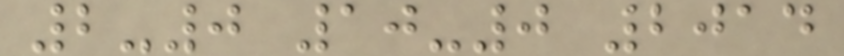2-0 10-0 2014
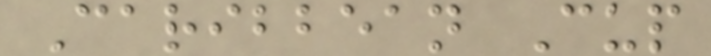Caribbean Cup
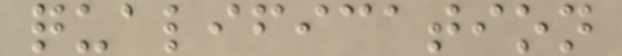qualification
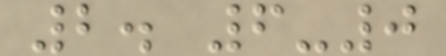2. 6-0
